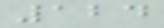124
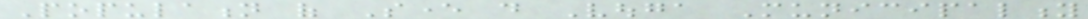Population of Sever do Vouga Municipality
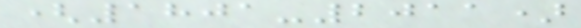(1801-2011)
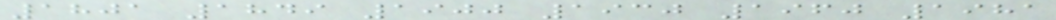1801 1849 1900 1930 1960 1981
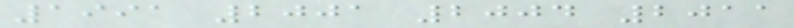1991 2001 2004 2011
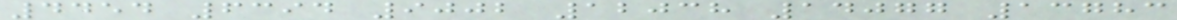4454 6394 9002 12038 14077 13783
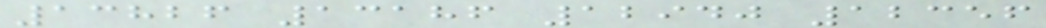13826 13186 12940 12356
